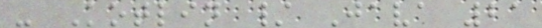- Kotlin / Java 21
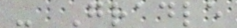- Gradle
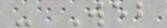- Web
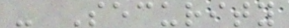- Security
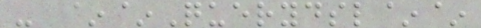- ~~Querydsl~~
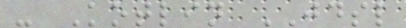- Kotlin JDSL
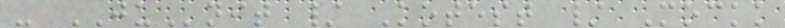- JUnit / Kotest / Mockk
